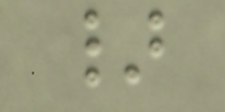}
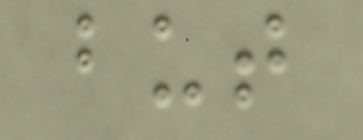but
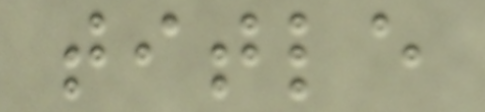title
